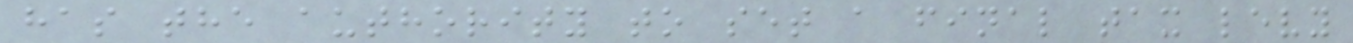has the authority to set a final tax levy
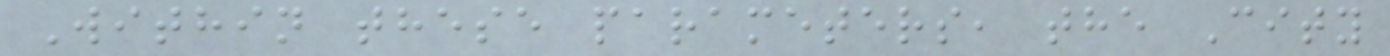Within these parameters, the City
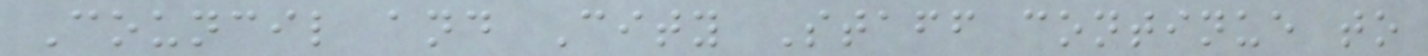Council and City Staff continue to
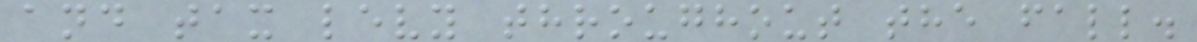and tax levy throughout the fall.
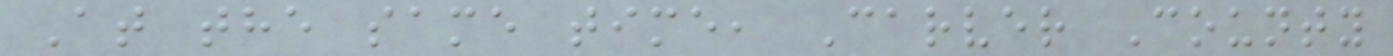At the same time, Carver County
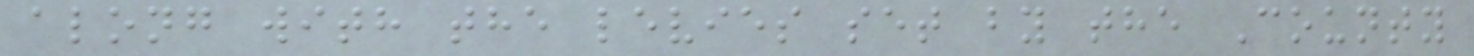along with the levies set by the County
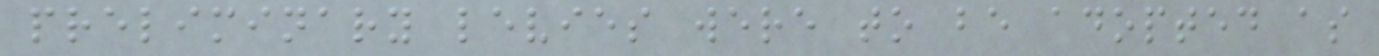preliminary levies were to be adopted as
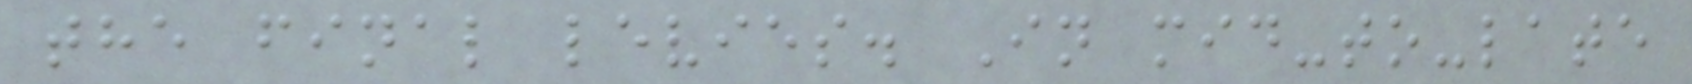the final levies. In mid-to-late
